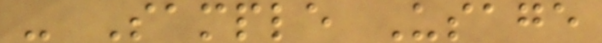- Sample Usage
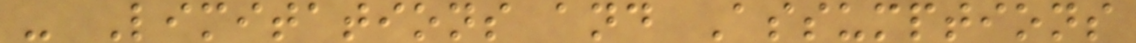- Limitations and Assumptions
